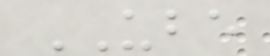UBE
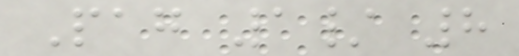Pag 1/ 8
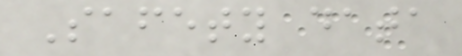Safety data
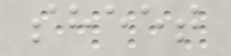sheet
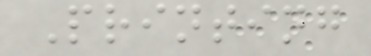Printing
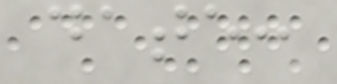date:
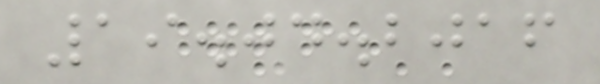19.04.2016
